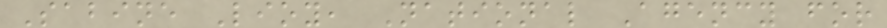Sabine Lioy, National Agency for
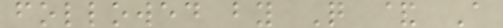followed by Q & A
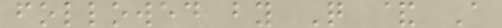followed by Q & A
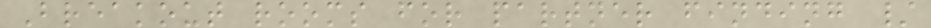Breakout rooms for partner finding /
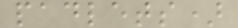padlets)
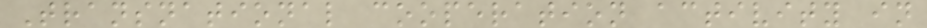Transnational cooperation activity in
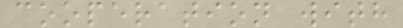cooperation with
